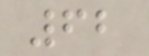62
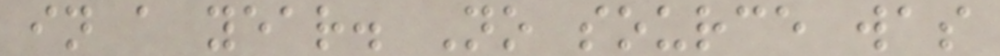in a year. No source was
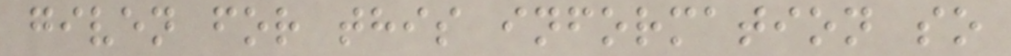given for this information so
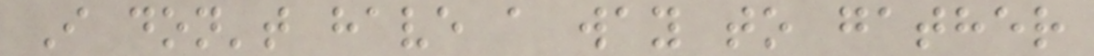I don't have a way to gather
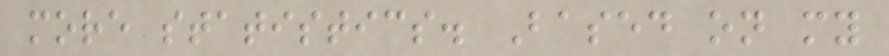more statistics. Based on my
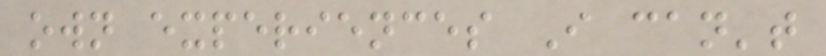own experiences I can't
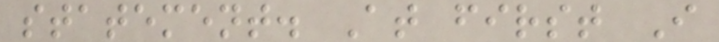statement. At first I
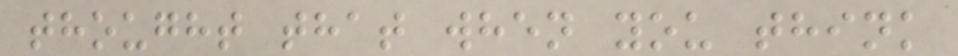thought that when you think
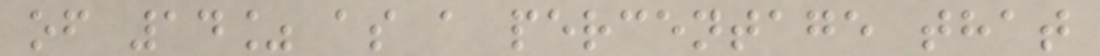of 14% as a percentage that
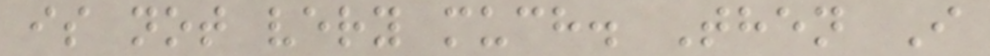is not very much. Then I
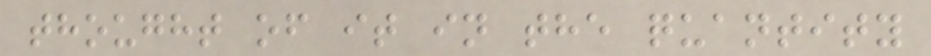thought of it in the quantity
